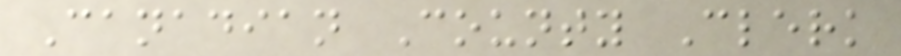Canadian County Clerk
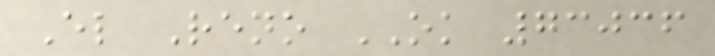El Reno OK 73036
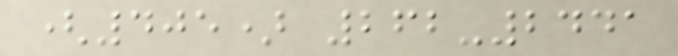(405) 262-2441
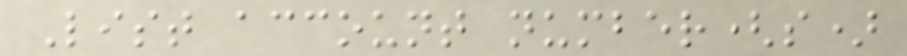List account number(s)
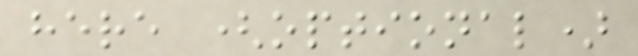here (optional)
